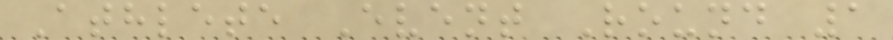Athlete Event Round 1
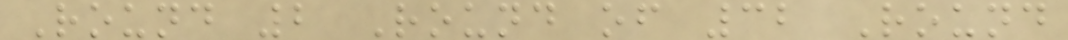Round 2 Round of 32 Round
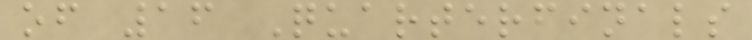of 16 Quarterfinals
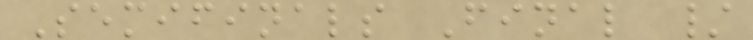Semifinals Final /
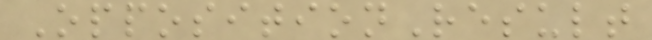OppositionResult
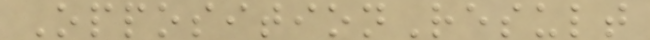OppositionResult
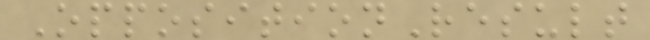OppositionResult
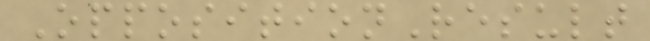OppositionResult
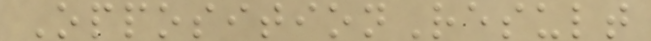OppositionResult
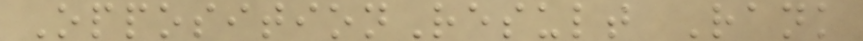OppositionResult Rank
